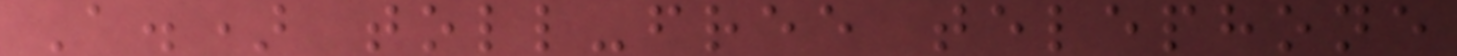A.) toll-free telephone
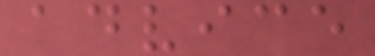advice
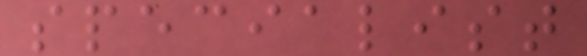specialist
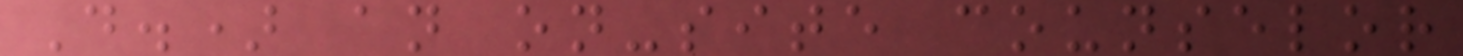D.) an on-site counselor
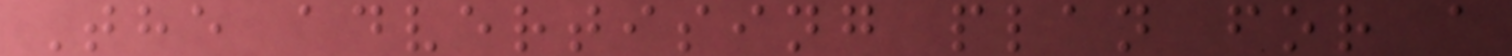The advertising plan for a
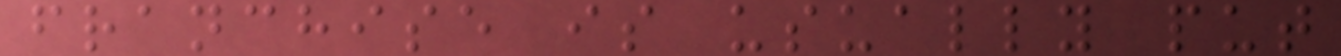franchise is usually put
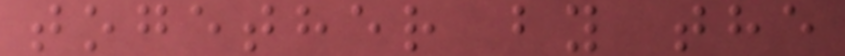together by the
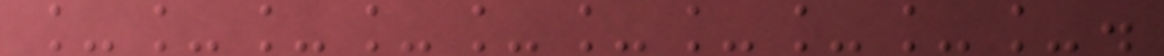__________.
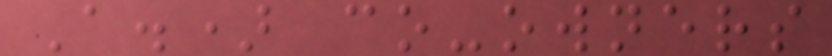A.) co-owners
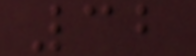32
